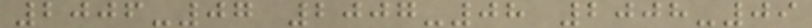2006-07 2007-08 2008-09
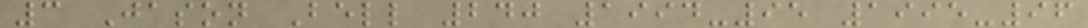3 Jason Bell 240 1994-95 1995-96
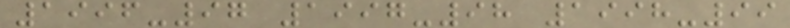1996-97 1997-98 1998-99
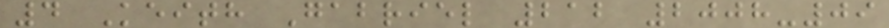4 Keith Gabriel 212 2008-09
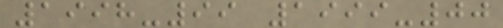1998-99 1999-00
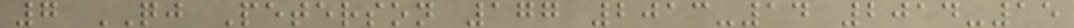7 QJ Peterson 177 2013-14 2014-15
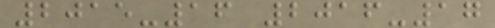2015-16 2016-17
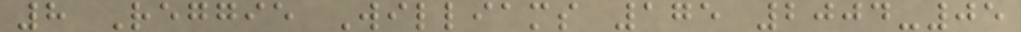8 Reggie Williams 175 2004-05
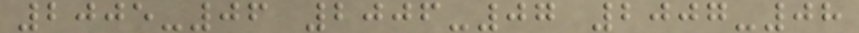2005-06 2006-07 2007-08
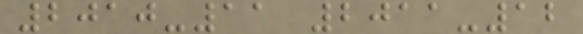2010-11 2011-12
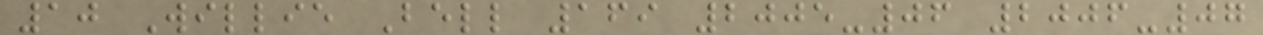10 Willie Bell 169 2005-06 2006-07
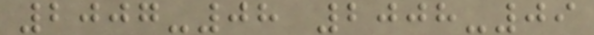2007-08 2008-09
